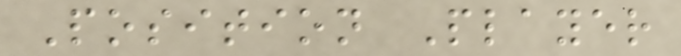Position Player
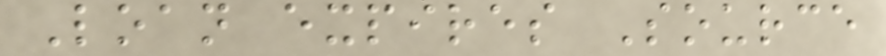Loan expires Source
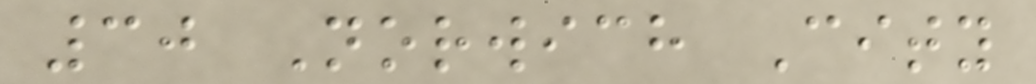30 Norwich City
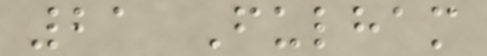21 Fulham
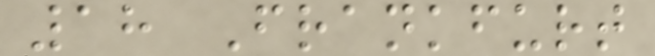18 Frankfurt
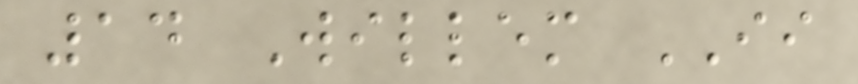14 Willem II
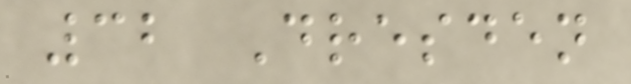32 Dresden
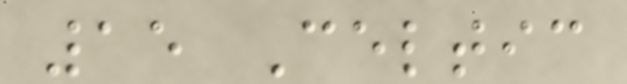15 Celtic
